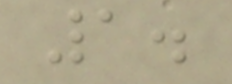1.
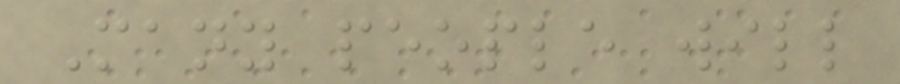Many people will
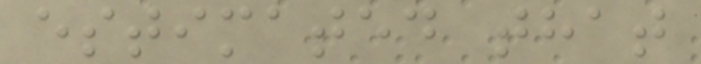estimated that
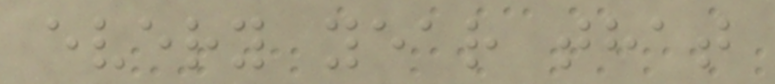every year that
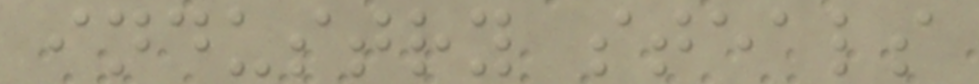industry steals
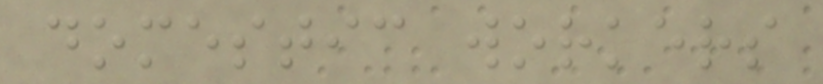domestic workers
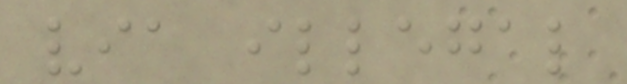via illegal
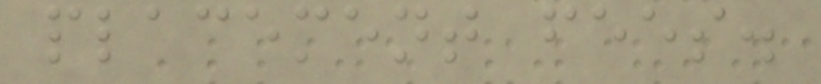placement fees.
